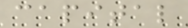capital
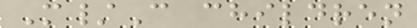M/C children
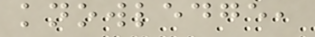knowledge,
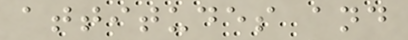attitudes and
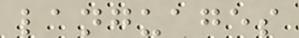languages
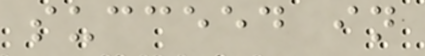succeed in
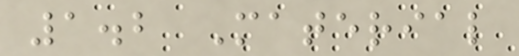1.2 Material
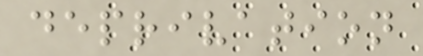deprivation
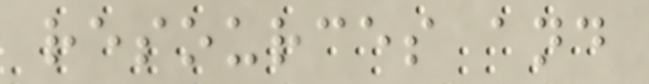resources and
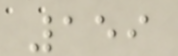159
